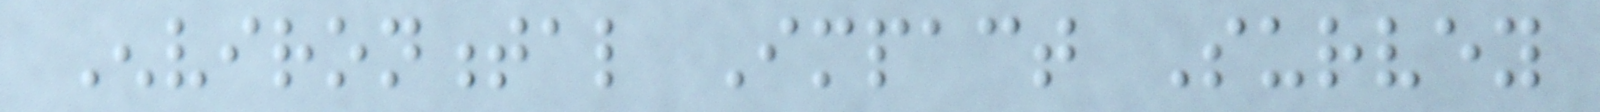Environmental Impact Survey
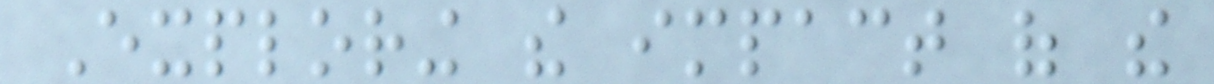Exploring the impact of the
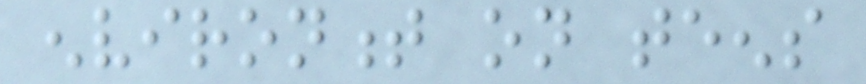environment on teens
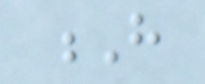H
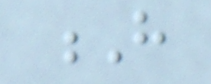H
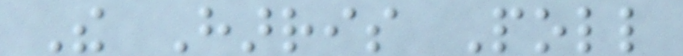The Harris Poll
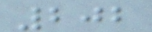202
